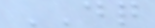DQ
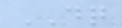DQ
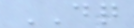DQ
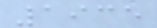1935
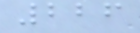226
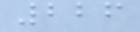226
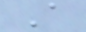A
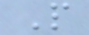P
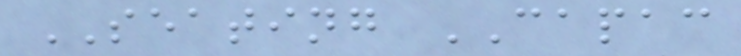SEATING CAPAC
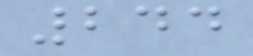244
